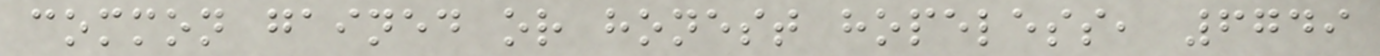common gained or honest hopeless, 6749
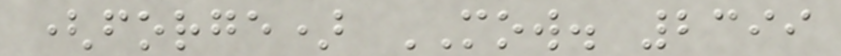(forge) MOW. 2399
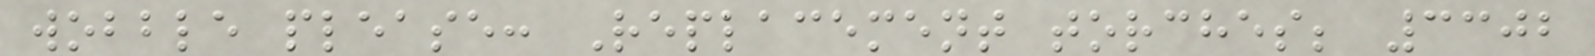wobble please: Replacement torches; 3302
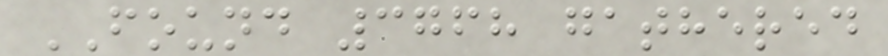FOUND 3768 gathered
